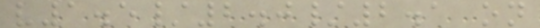v1.5/2.0/2.1 on
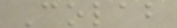Colab
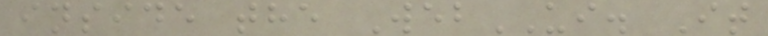inside the WebUI. It
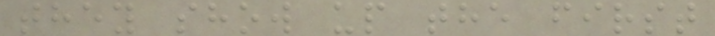they show up the first
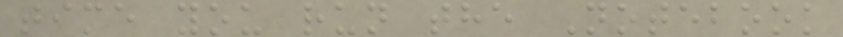time you run the Notebook
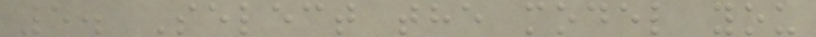5. Select the model you
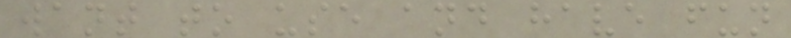want to use and have fun
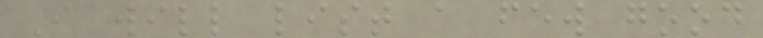I will list a few good
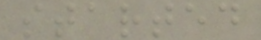started
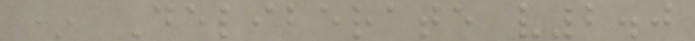* Deliberate v2.0
